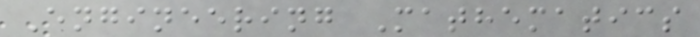Engineering Mathematics
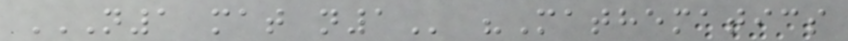N1 MAT N1 "Mathematics
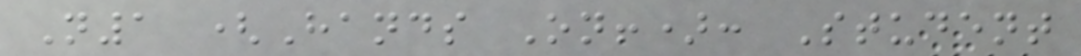N1 (Hands On!): Student
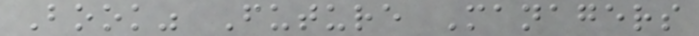Book" Future Managers
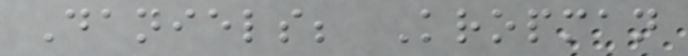Daniels; Kropman
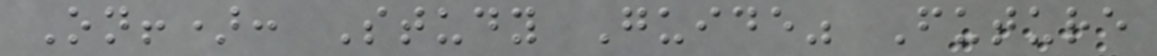On!): Study Guide" Future
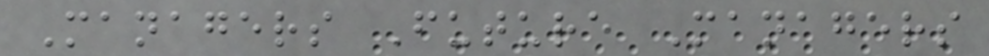Managers Future Managers
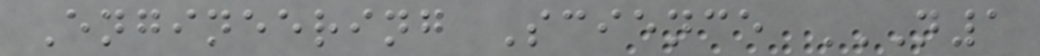Engineering Science N1
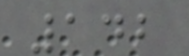142
